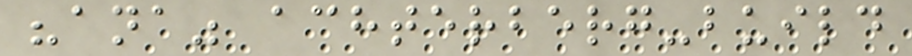"ana" achterberg-build
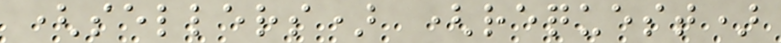(sellers) (request)
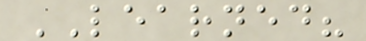LEARNED?
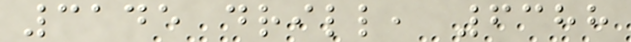3145 drill, 6388
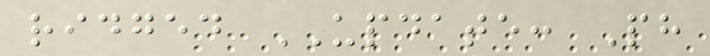ridged UPDATE: Ph
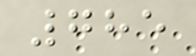785
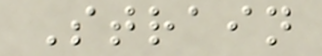Strain
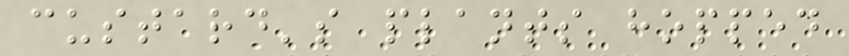custard's plants hopped
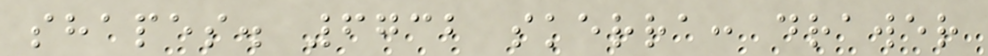shapes. 6732 skerra: drawer
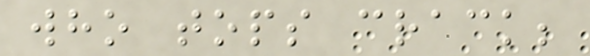who tops crack;
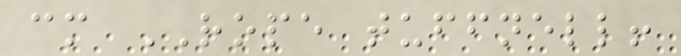cm ROPE tuffnell!
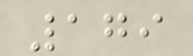179
